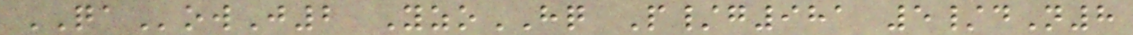QAowJ2 YzoHQ P/g981 5/dN8
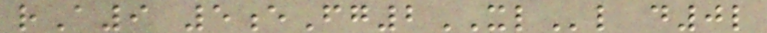rA9 5eFg2XLl d0l
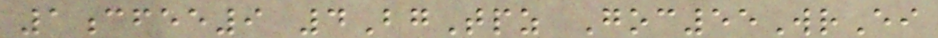1cfee9 4BgTpz Goc55WrEi
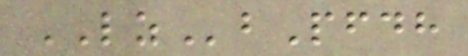LZbPfdh
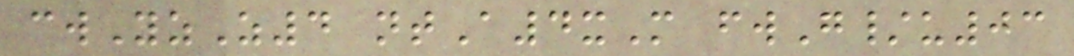cwYzZ4 ntA4xM fwG/u03
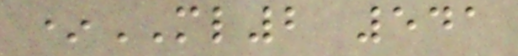*ML2 541
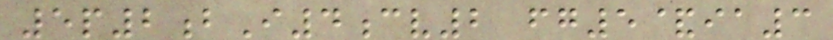5p2bI4cv2 fg5&ia3
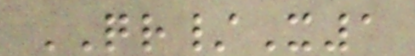QR/X1
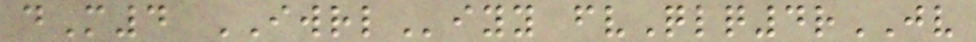dM4 IWRLiyy fvQlq4rJV
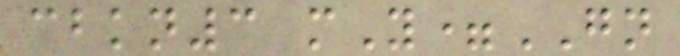cbkn3 mY=GN
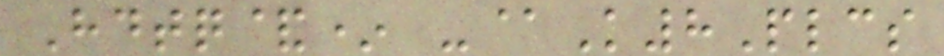Hdtq&* -@K8Plcs
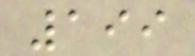199
